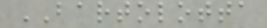BARTOLOTTA
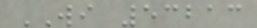WI 53213
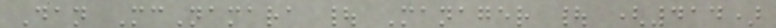Dan McNamara | Manager | (414)
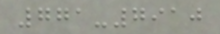771-7910
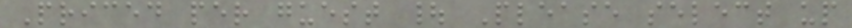Priced per guest | Please select up
